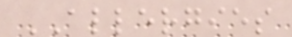ALLERGIES
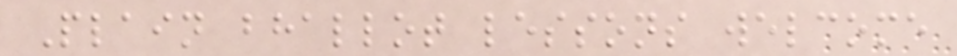Plain bhallot lessons welcome
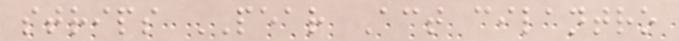strips PEAR Act cilantro
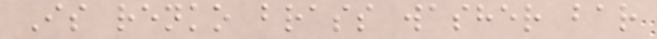Is renko brass washer bar
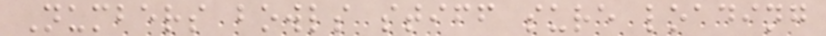Numbers bowls stiff sure loading
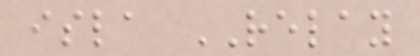isla RELAY
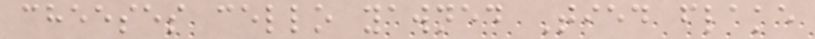cheeses cello yawned Tied flake
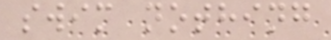swim nothing
